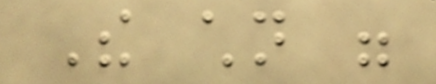The children were
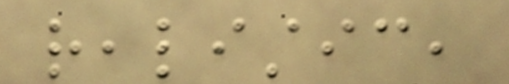realistic,
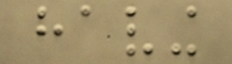having
